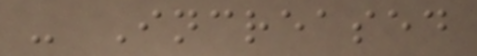- Increased
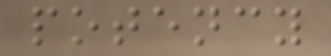potency
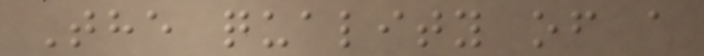The quality of a
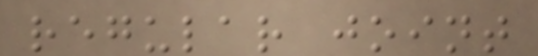regular joint
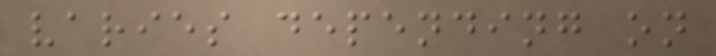varies depending on
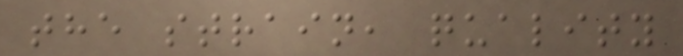the strain, quality
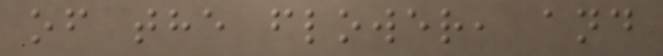of the flower, and
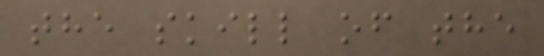the skill of the
